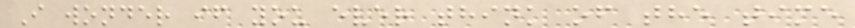I wonder if you ever think of the time
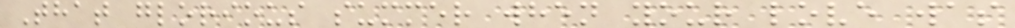That glorious summer when your love was
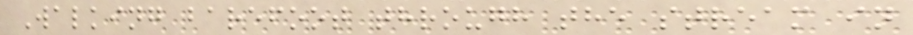Walking barefoot through the stream in
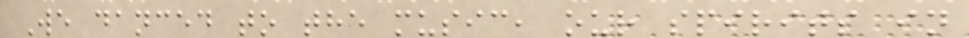We danced to the music, our spirits in
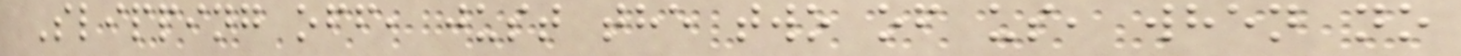Slipping off, just the two of us, when no
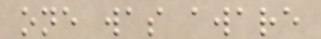one was aware
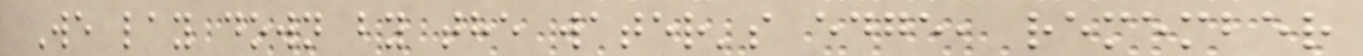We lay down by the water's edge, remember
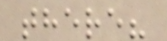there?
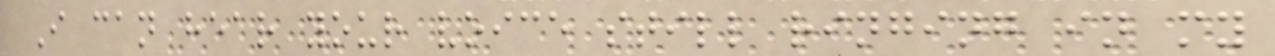I can hear your voice still ringing in my
